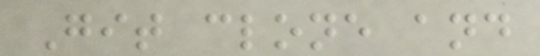Git clone and
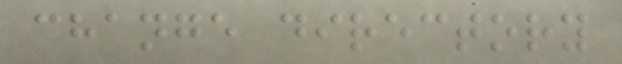change directory
